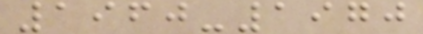1960-1970
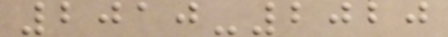2010-2020
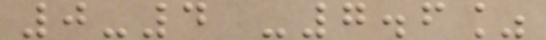0-4 -7.6%
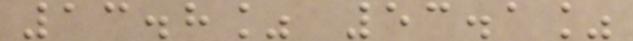13.8% 53.1%
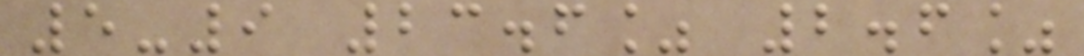5-9 23.6% 2.6%
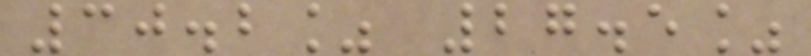30.2% 27.5%
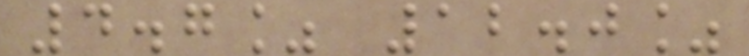4.7% 12.0%
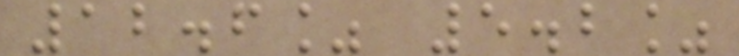12.6% 5.2%
